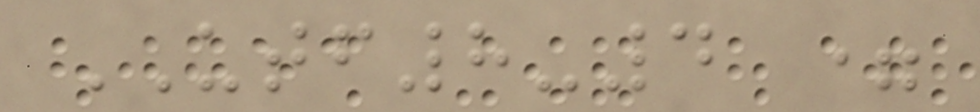UTF8-4 =
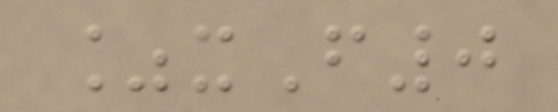%xF0
